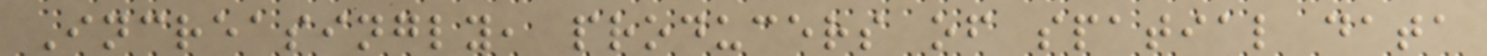Increasingly, producers of spatial data
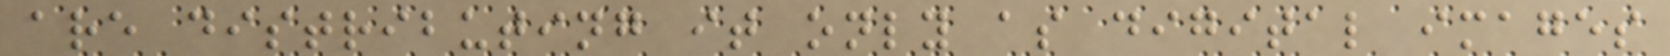are distributing it only as digital images
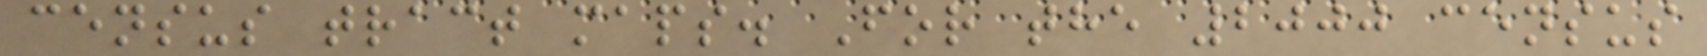census tract maps. For the 2000 census
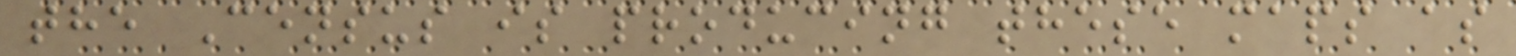the Census is producing these maps as
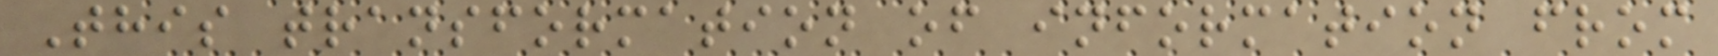This transformation of information from
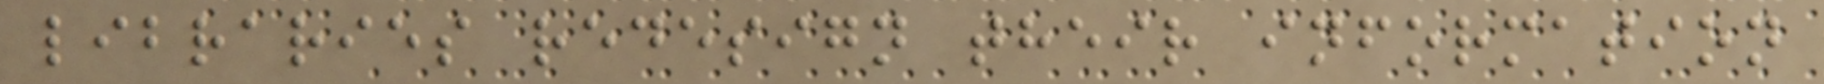libraries redesign their information
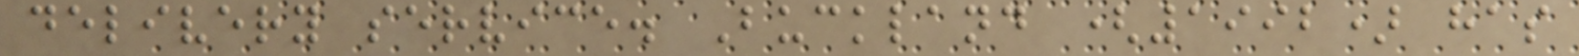delivery service. Buckland (1992) has
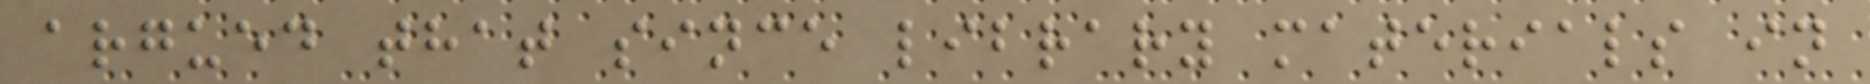argued that since library materials in
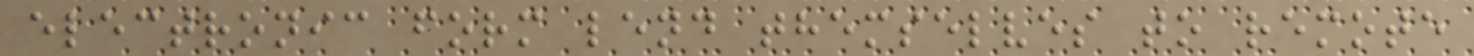electronic form lend themselves to remote
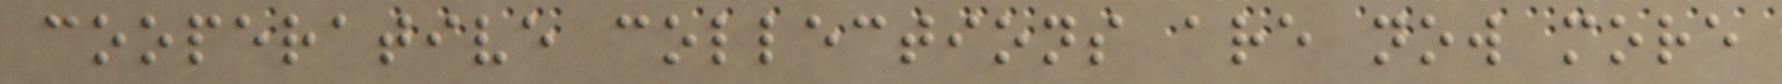cooperative collections are now more
